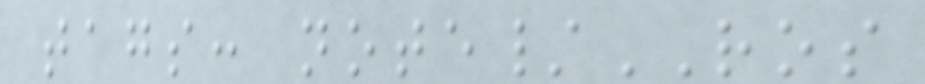tags: note/ROS
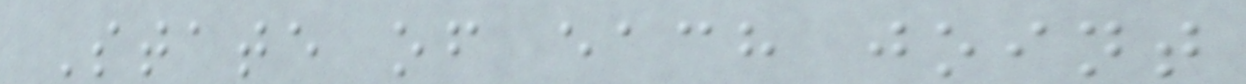State of each joint
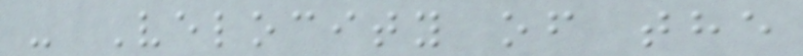- Velocity of the
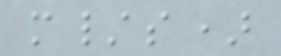m/s)
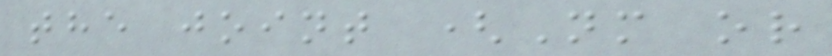the joint (Nm or
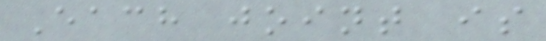Each joint is
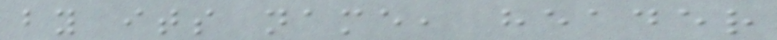by its name, header
